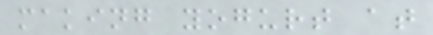making yogurt at
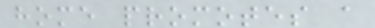home promotes a
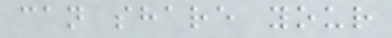can share your
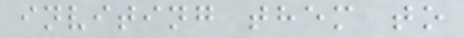inviting them to
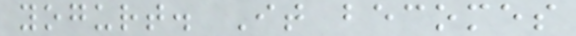yogurt. It becomes
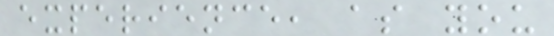experience, as you
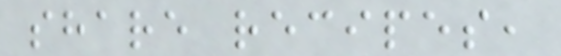share recipes,
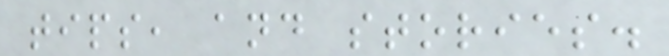tips, and stories.
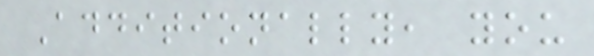Additionally, you
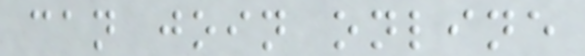can join online
